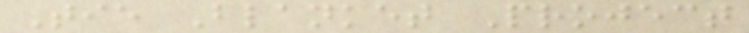Tie Blanket Project
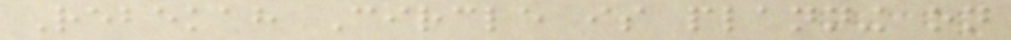Rebekah Circle is planning on
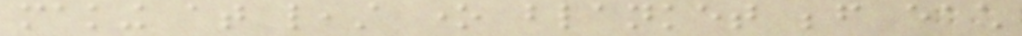making at least one blanket before each
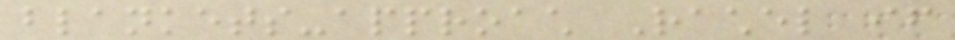blankets-approach Rachel if
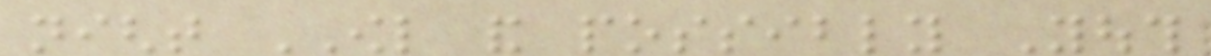night OWL and possibly Youth
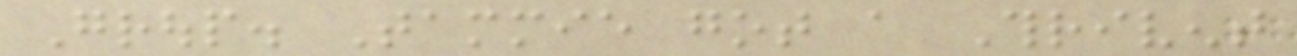Group. Tammie got a Thrivent
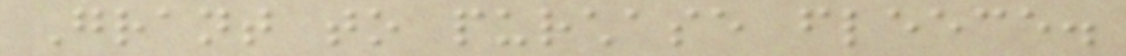Grant to purchase fleece.
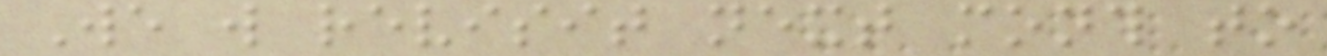We will revisit next month to
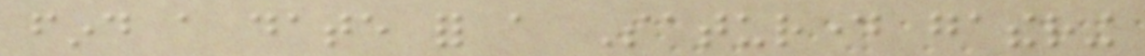find a date for a Saturday gathering
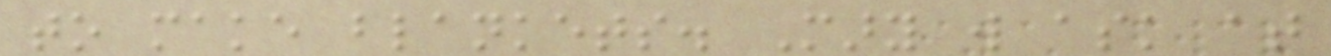to make blankets. Mary will ask at
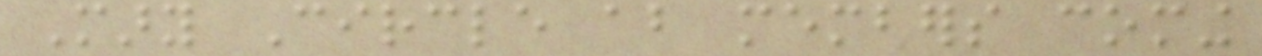Mary Circle about members coming
